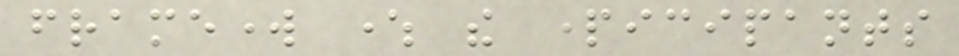framework where the participants
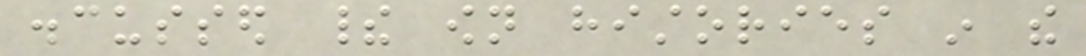discussed their own histories in the
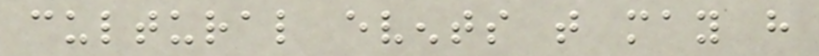cultural events that may have
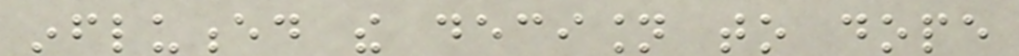influenced the decision to dope
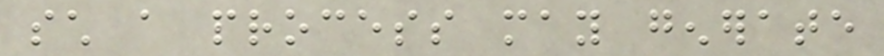such a process may generate
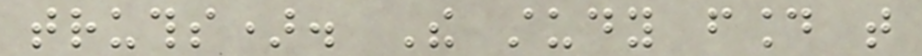truths). The study found that
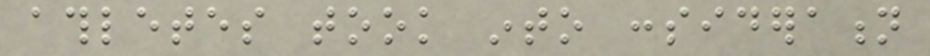athletes took into consideration
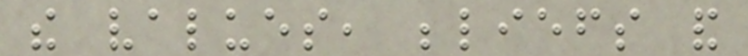the values, beliefs and
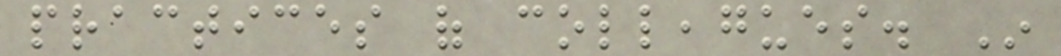practices of colleagues. In
